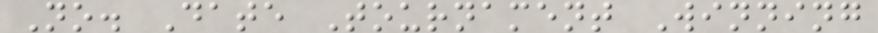No. Date Tournament Winning
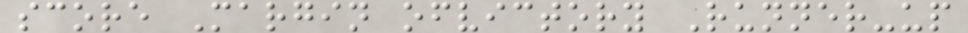score Margin ofvictory Runner-up
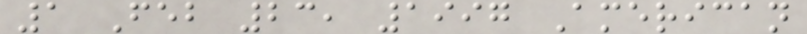1 Feb 23, 1997 American
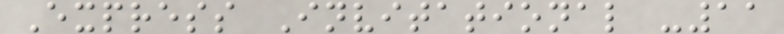Express Invitational -11
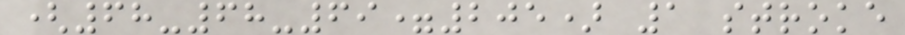(68-68-69=205) 1 stroke
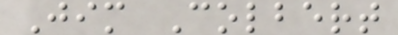Jim Colbert
